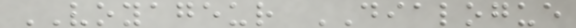VOYAGEUR DIALOGUE
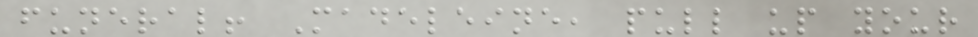funeral! Madeleine, pull up your
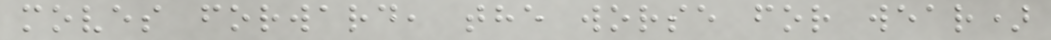moves forward, the worse for wear)
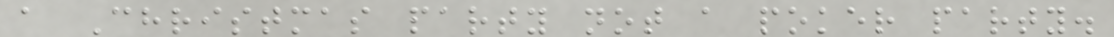a Christmas party not a poker party.
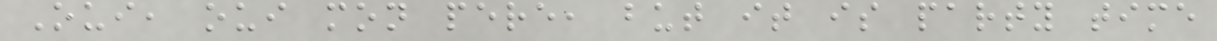Oui, oui mon pere, but it is party time
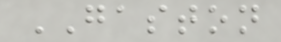GASTON
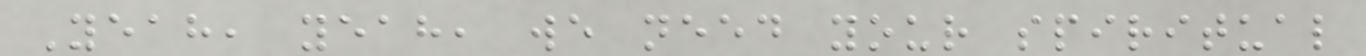Yeah, yeah, we need your spiritual
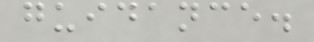guidance.
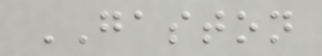GASTON
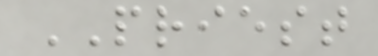PRIEST
